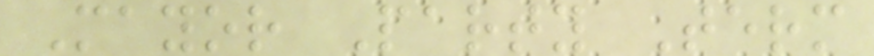Mayor Party Term
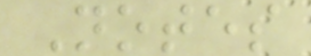Notes
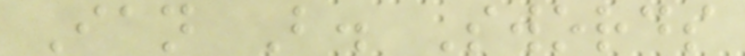Ian B. Swords
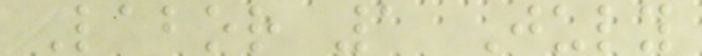Labor 1 July
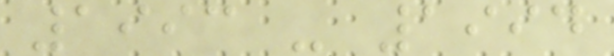1993 - 1994
